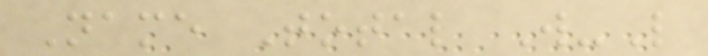Name Total W-L
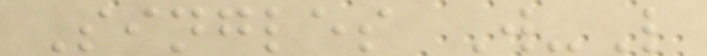Singles W-L
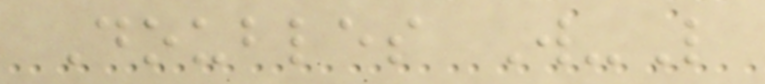Doubles W-L
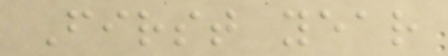First year
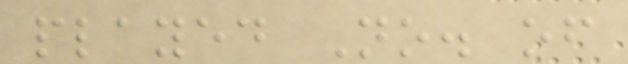played No. of
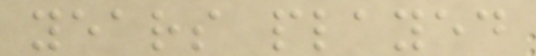years played
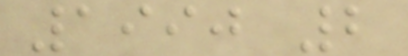1990 2
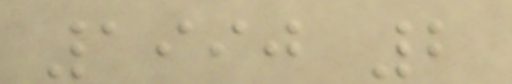1990 2
